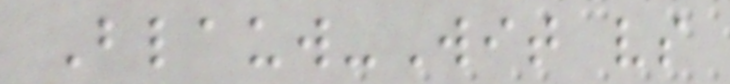Blauw-Wit vs
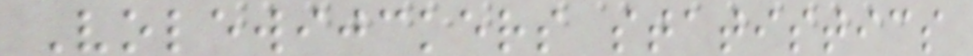Volewijckers statistics
